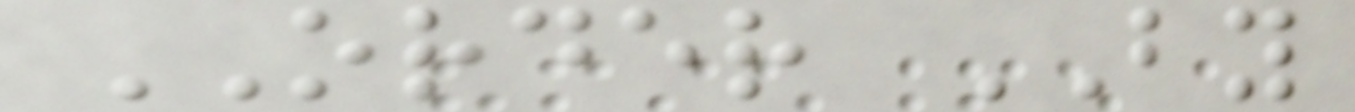ORDER BY
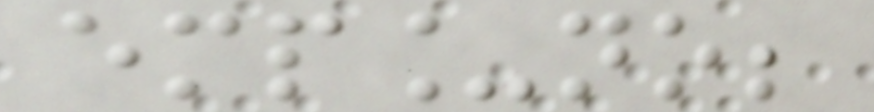emp_no;
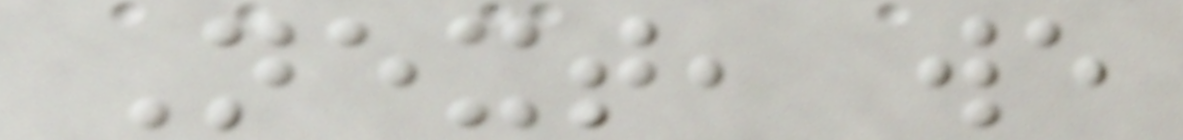Next, we
